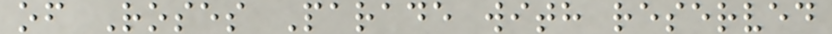of Roses Parade with reserved
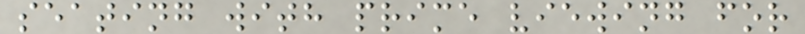seating with prime viewing for
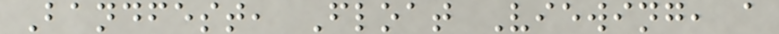Bandfest, Float Viewing, a
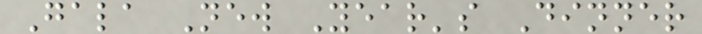Gala New Year's Dinner
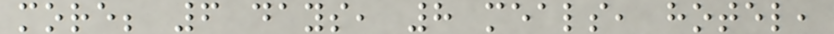more; 6 days, 8 meals, hotel,
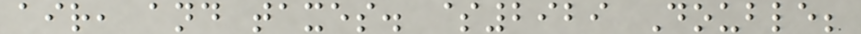air, and taxes. $2929 Double;
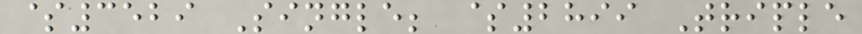$3529 Single; $2899 Triple
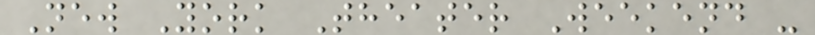New York Theater Weekend -
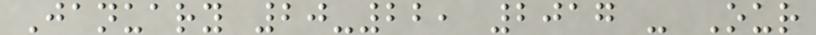January 20-22, 2017 - Our
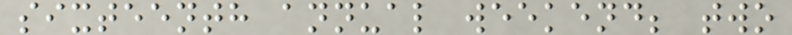sixteenth annual weekend; two
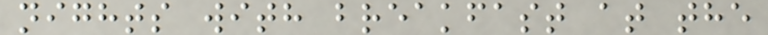nights with breakfast at the
